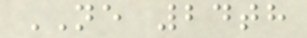NE 24th
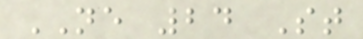NE 24 St
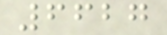6627
